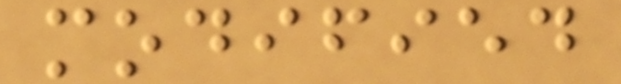modified
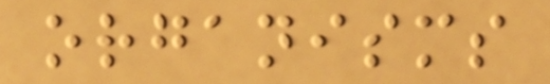organisms
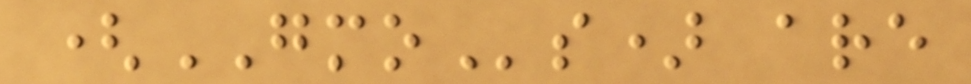(GMOs) are
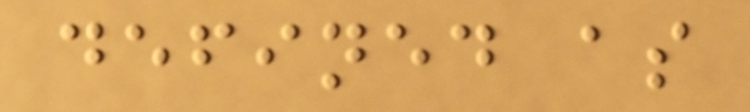defined as
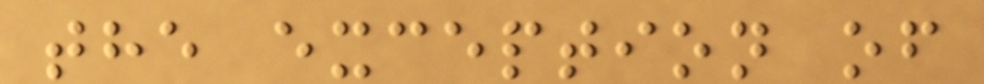the exception of
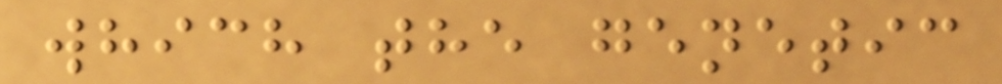which the genetic
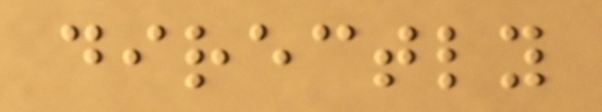directly
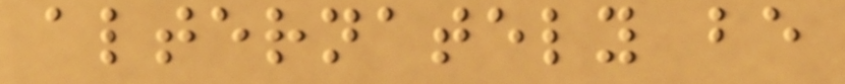alternately be
